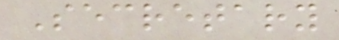Secretary
